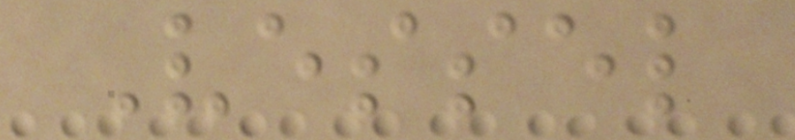Vessel
